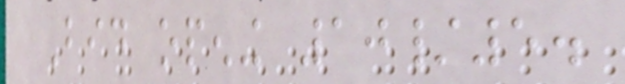Bid opening 10/5.
